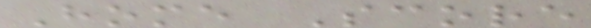Home Score
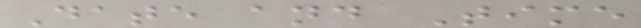Date and Time
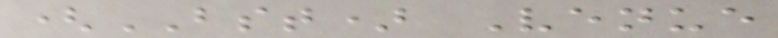(BST) Venue
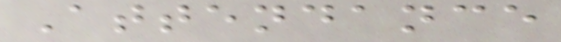Attendance
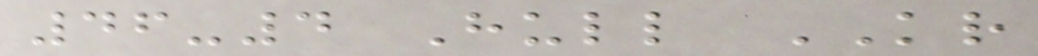46-4 Hull KR
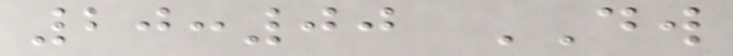20:00 DW
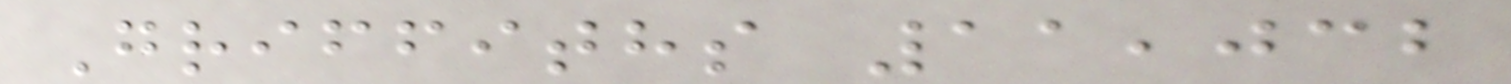Griffiths 11,032
